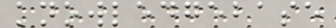knowledgebase
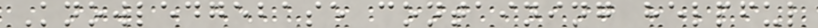Knowledgebase containing helpful
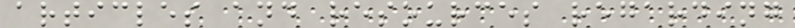articles and resources regarding
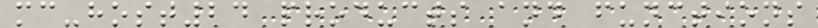mc-host24 products and functions
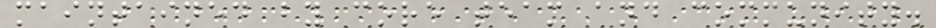maintained by core team and community.
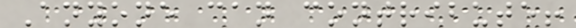Anyone can contribute!
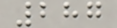287
